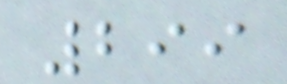299
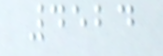4524
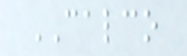CALCO
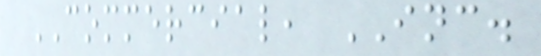COMMERCIAL, INC.
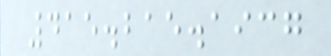415.215.1937
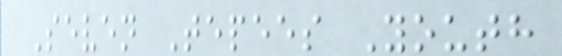Seven Tepees Youth
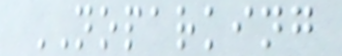NOPARKING
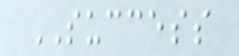SUCCESS
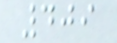409
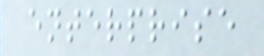enterprise
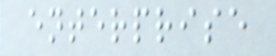enterprise
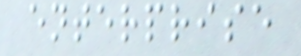enterprise
